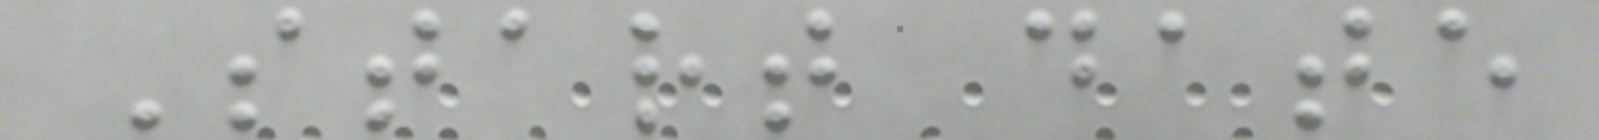Start date
